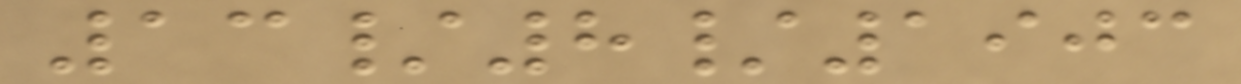13/8/1903
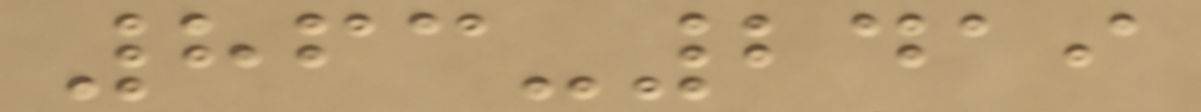863-2419
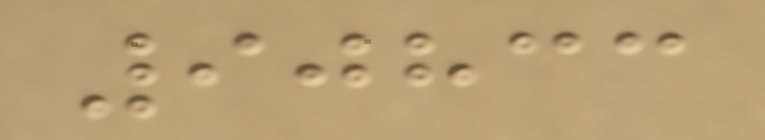90833
